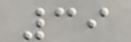39
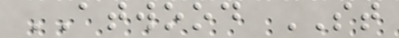ATWOOD ST
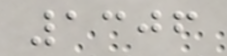1306
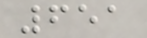651
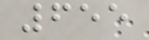655
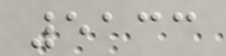5133
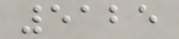5125
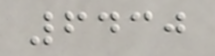6430
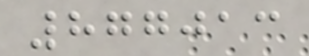877013
